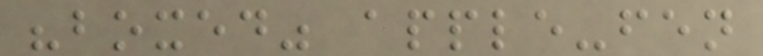"boxed" apple-fen
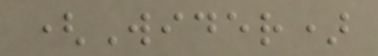(Wider)
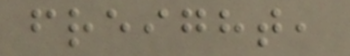freight,
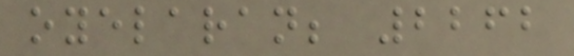oyelaran; 2262
